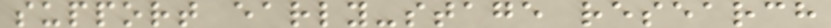support early-stage research
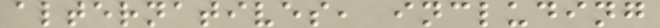alternatives, including
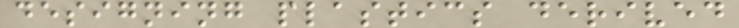designing plastics derived
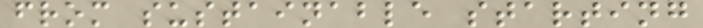from sustainable starting
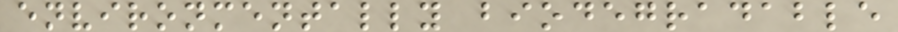environmentally biodegradable
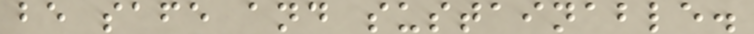be safe and sustainable.
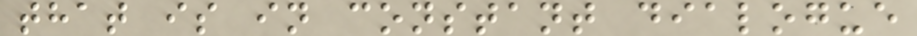that is in constant dialogue
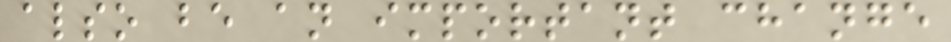also be an important change
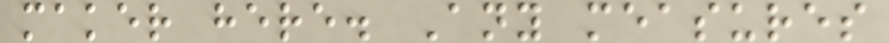maker here. Any measures
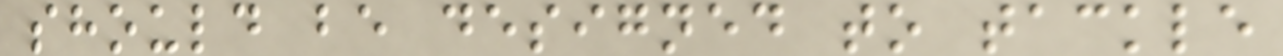should be designed to tackle
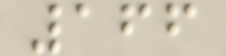166
